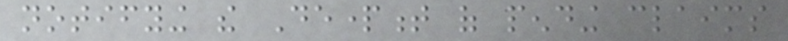notifying the Department of pending claims
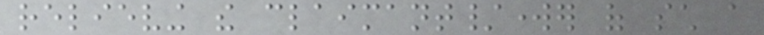relieving the claimant/worker of such a
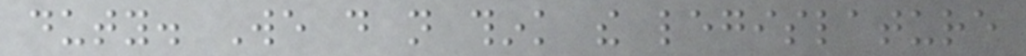duty. We do not think the legislature
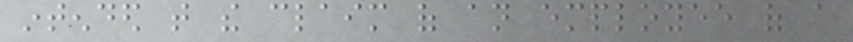intended that the claim of an employee of a
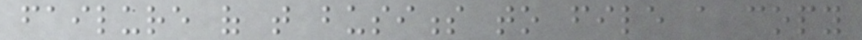failure of that business to file a copy
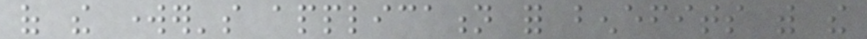of the worker's application for benefits with the
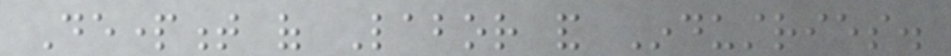Department of Labor and Industries.
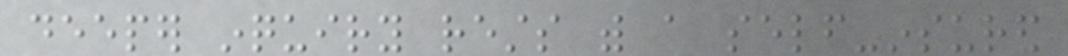deeper inquiry rests with a self-insured
